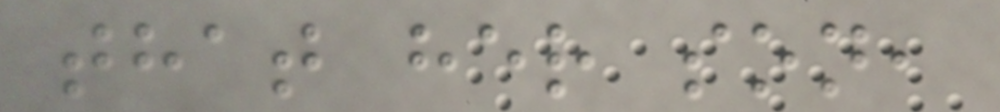that her son,
